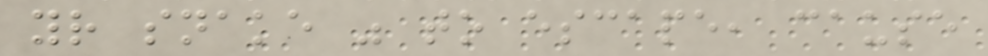your snake was to escape, cause
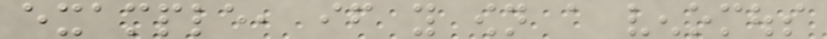example, if you own a venomous
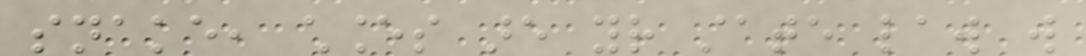snake, chances are your state law will
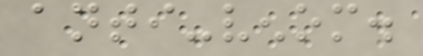anti-venom.
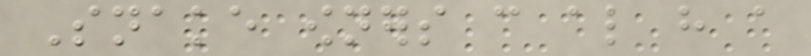Snake owners can also have a
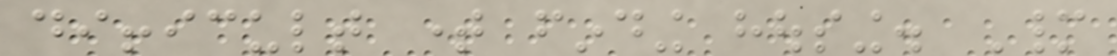difficult time finding housing. Many
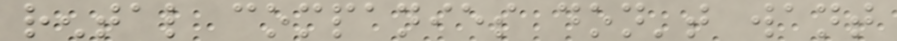rental companies don't want
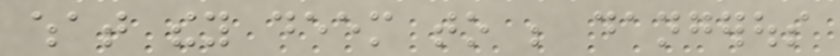what they deem to be dangerous
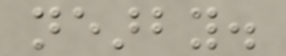nearby.
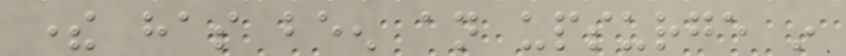there has been an upsurge in
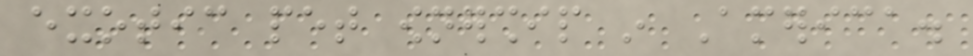exotic pet ownership in America.
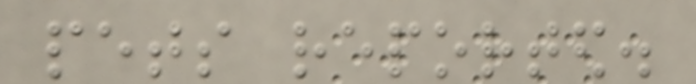pets reported.
